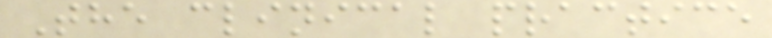The clinical practice
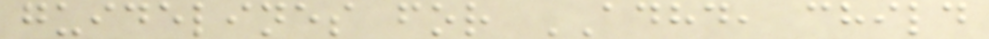guidelines for ADHD, child
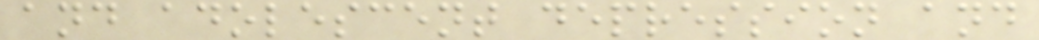and adolescent depression and
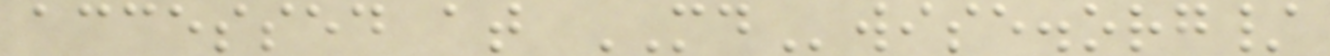accessed at MDwise.org/
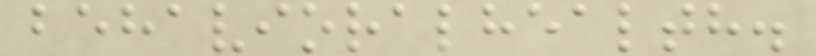behavioralhealth.
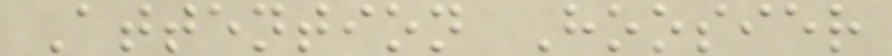Attention Hoosier
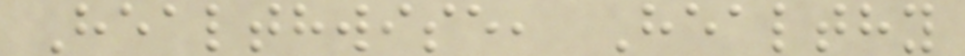Healthwise, Healthy
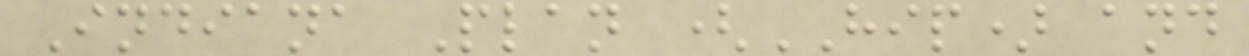Indiana Plan (HIP) and
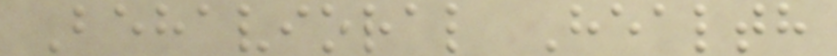Behavioral Health
